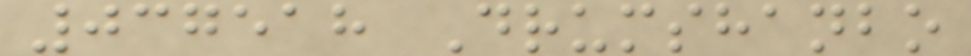037518 Drumshanbo
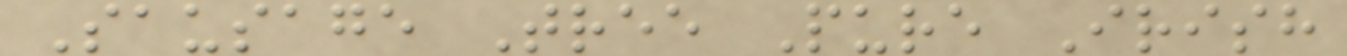Sausage Tree Pure Irish
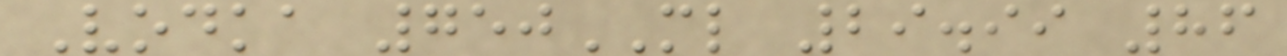Vodka 750ML 29.99 86
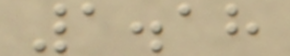1.18
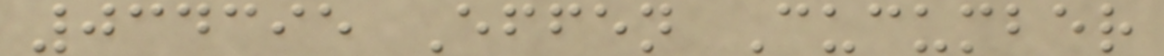034395 Effen Cucumber
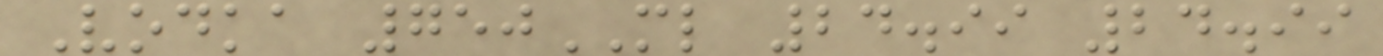Vodka 750ML 24.99 24.99
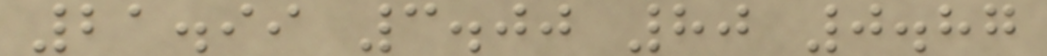21.99 3.00 80 0.87
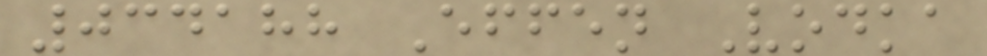034188 Effen Vodka
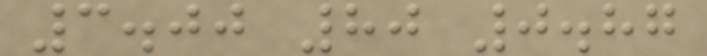3.00 80 0.87
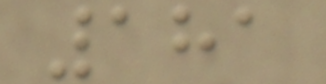181
